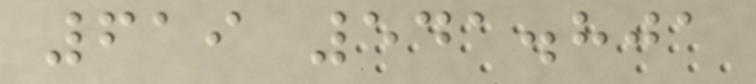619 541.801
